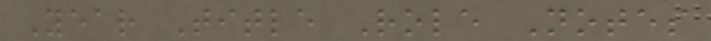Year Title Role Notes
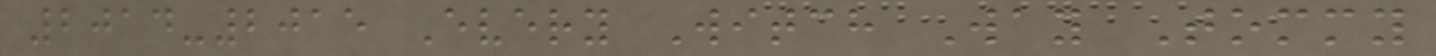2014-2015 Every Witch Way Tommy
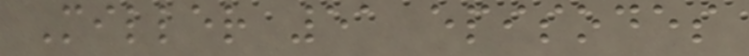Miller 51 episodes
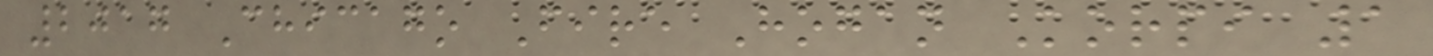2017 Chicago Fire Hogan Korpi 1
